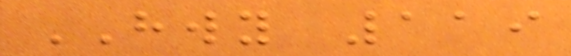HWY 119
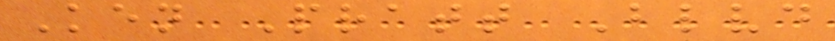Ken Pratt Blvd
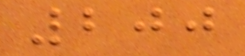200
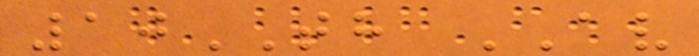10TH AV
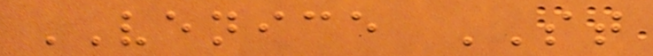VENICE ST
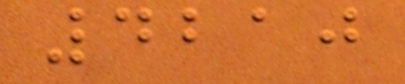4210
